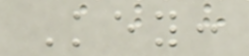Key:
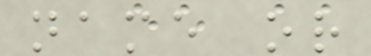name or
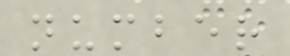number
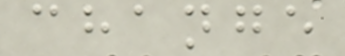change
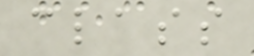class
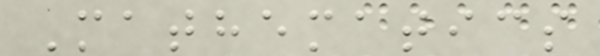Mathematics
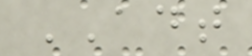ADT
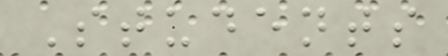Students
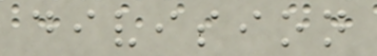division
